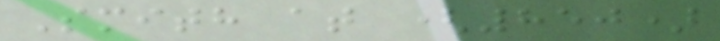Smith at (850)
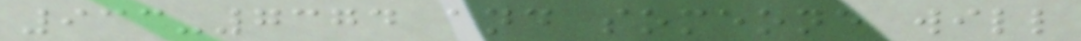933-7374 and someone will
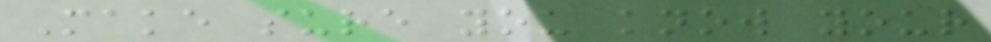Make sure you know your
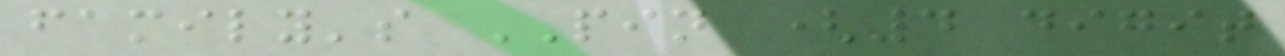family's PIN (4 digit
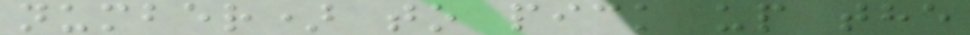number) to pick up the
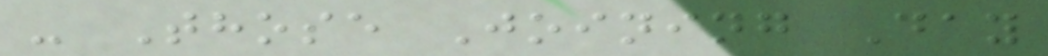- Those Joining Day
